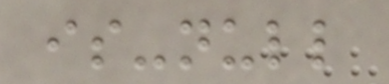is-null
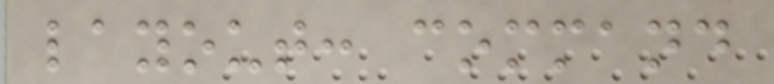layout: command
